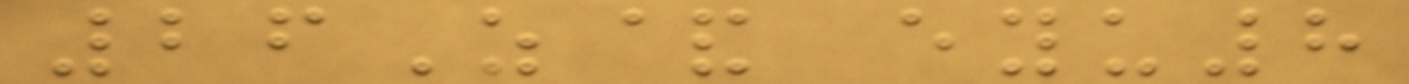26Z& eyu8
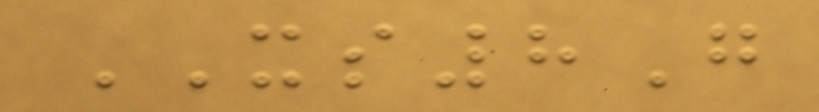XS8G
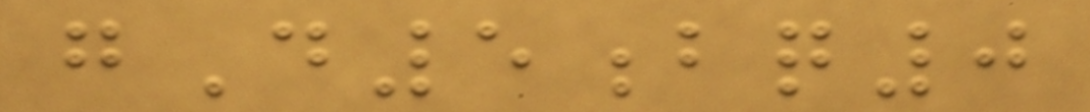gD5bq0
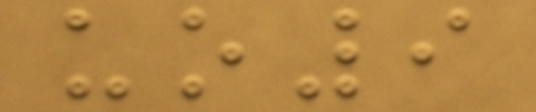uo9
